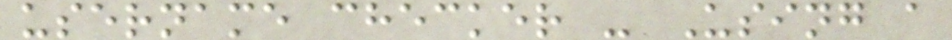username checker - Using a
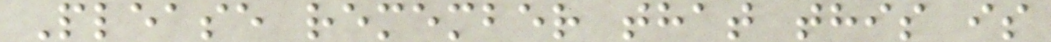Please remember that this is
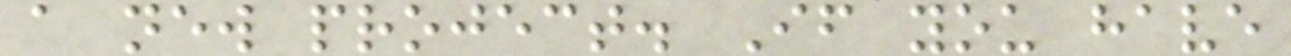a new project. If you have
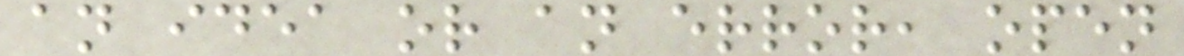an idea or an error, open
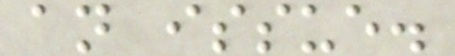an issue.
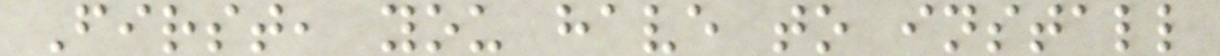First, you have to install
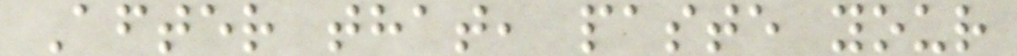After that, paste your
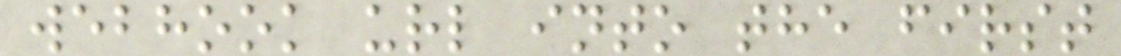webhook url into the first
